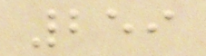259
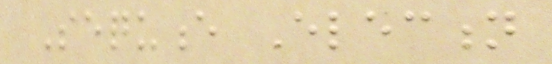Sequence Election
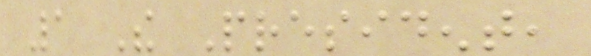1 The President,
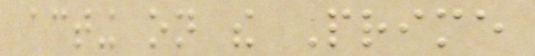acting on the Prime
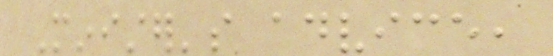Minister's advice,
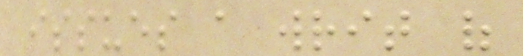issues a writ of
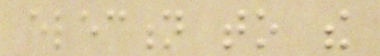election to the
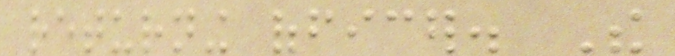returning officer. The
